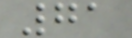71
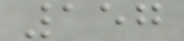157
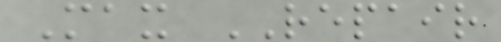Max REPAIR
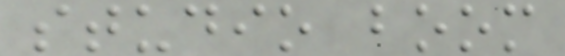studio boom
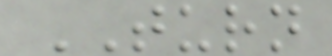TURN
